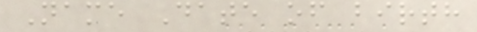Name Date of birth
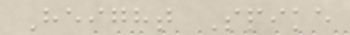Height Spike
